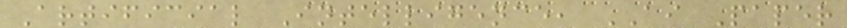Artificial Intelligence, AI Paper
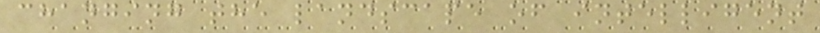changing the landscape of intelligent
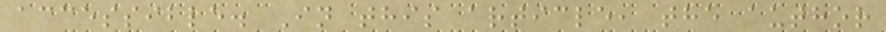accessible. In this article, the author
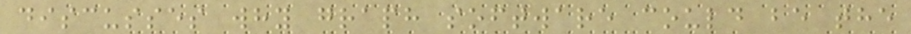discusses why graph software could be the
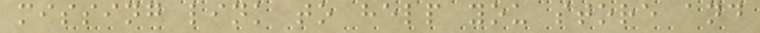missing link to help you store and
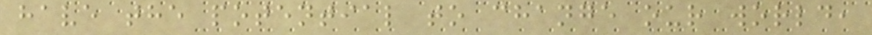have the potential to change our world,
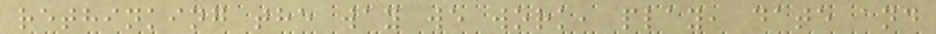rethinking the way we work, play, date and
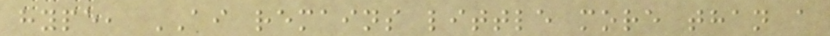hype, AI remains little more than a
